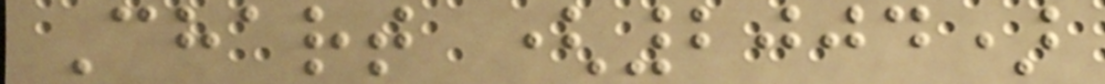Chart (2004)
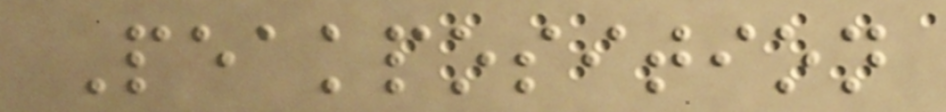Peakposition
